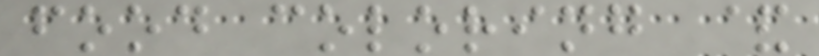food coloring &
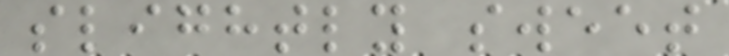slightly sweet
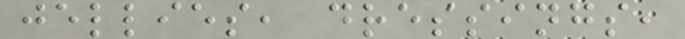jellies, dressings,
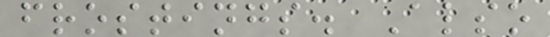frostings. Also
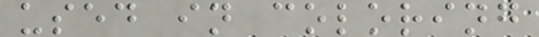used in coloring
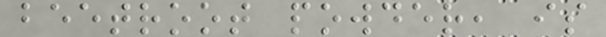beetroot powder, is
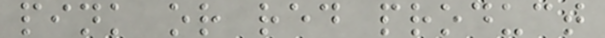pink or red product
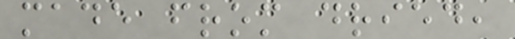made from dried,
